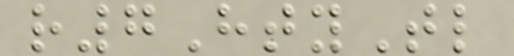r7HtyTl
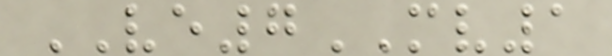VE7MV1
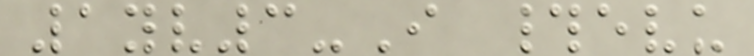1yv3-I #evu
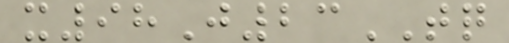x98J23TQ
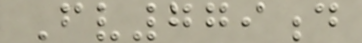Fv779d
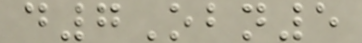d7Obn5
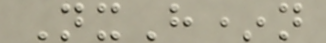NxH*n
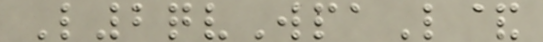L2qvWpaL&
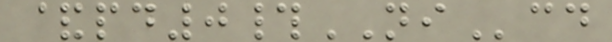&pd0#NIcd
